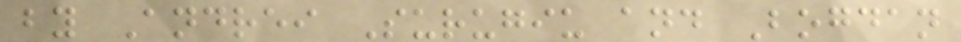by Andrei Surugiu and Bogdan
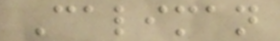Caliman
